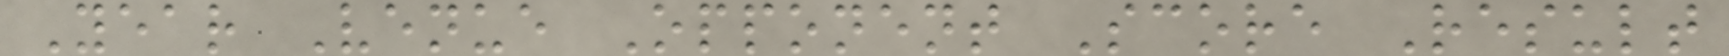Year Venue Opponent Score Result
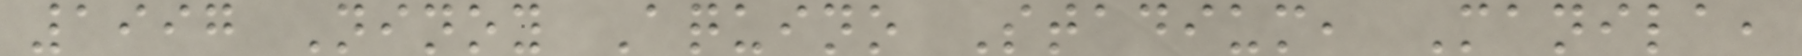1997 Ninoy Aquino Stadium, Manila,
